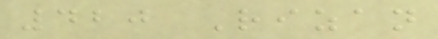420 Rizan
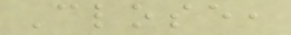Close,
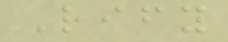Rify
